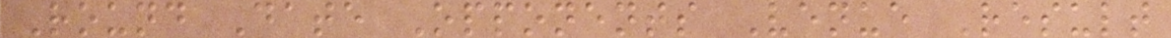Round Date Opponents Venue Result
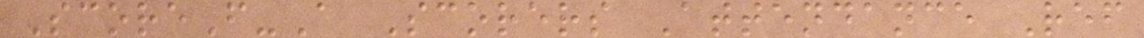ScoreF-A Scorers Attendance Ref
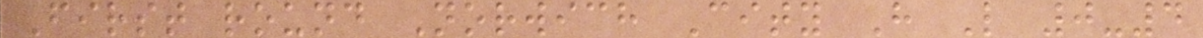First round Norwich City H L 0-4
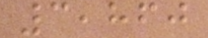3,860
